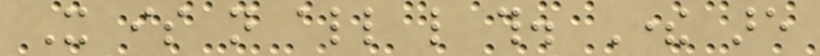It is not all like this. There are
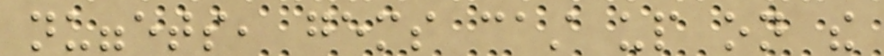nuggets, gems cast up on the
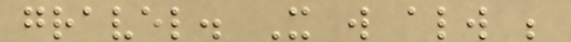gravel. It will always be
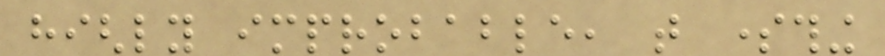highly improbable, that something
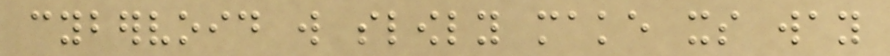cybervoid will slowly make its way
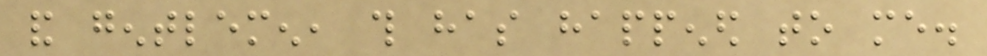and gentlemen, this has happened to me.
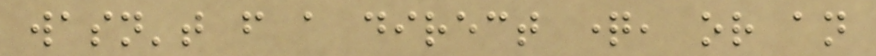wasn't from a direct question, or an
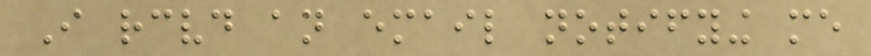I received an email notifying me
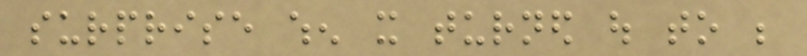surprise when it turned out to be
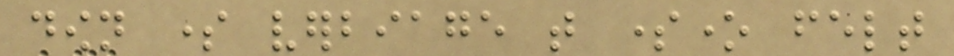down some verbiage that someone felt
